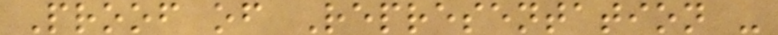Proof of Representation -
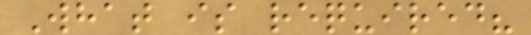What is required?
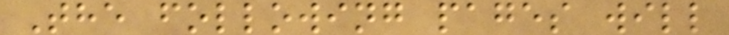The following pages will
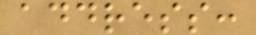address:
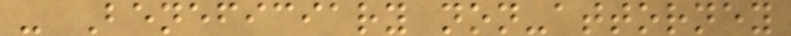- Beneficiary non-attorney
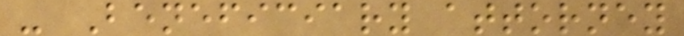- Beneficiary attorney
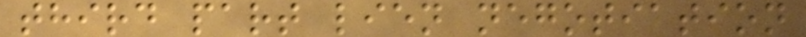third part lien negotiation
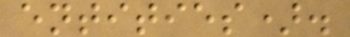entities).
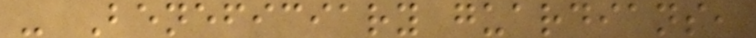- Beneficiary guardians,
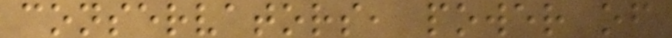conservators, power of
